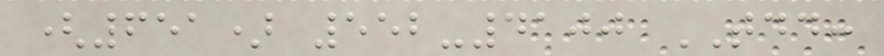(651) 552-4100 TDD:
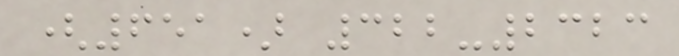(651) 322-2323
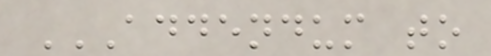ADDENDUM TO
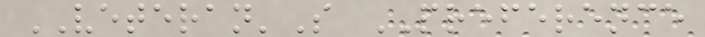VETERAN'S PREFERENCE
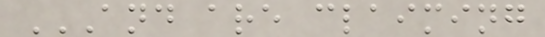AND ARE CLAIMING
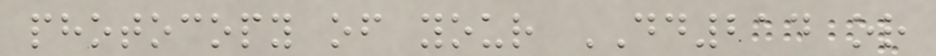photocopy of your DD214 or
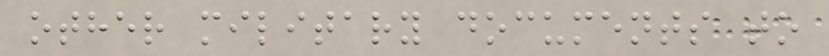other military documents to
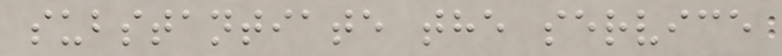substantiate the service
